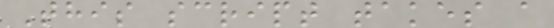This script takes a
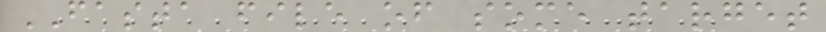FASTA file of some target
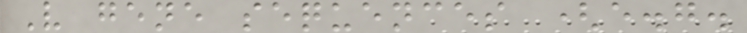V gene sequences (e.g.
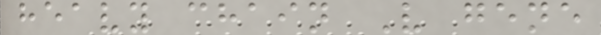heavy chain V gene
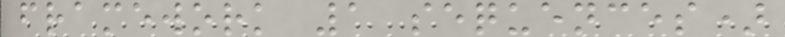framework 1 sequences)
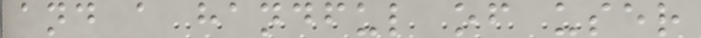and a handful of user
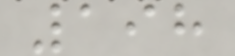198
